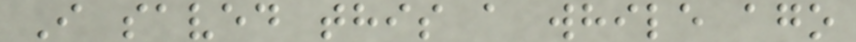I saved this a while ago
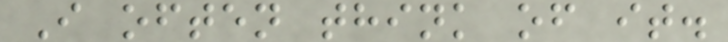I often think of it.
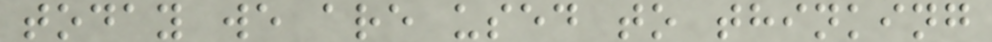today we are used to thinking
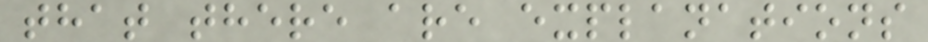that there are explanations
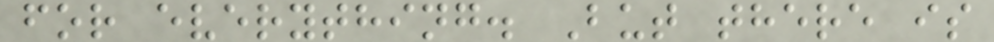for everything. But there is
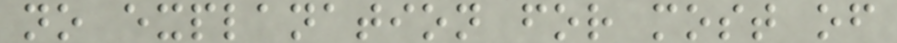no explanation for most of
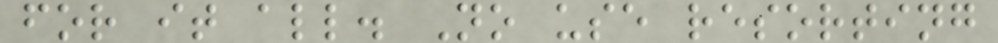for it all. No use resorting
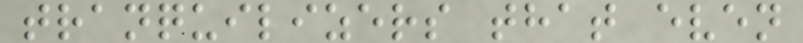tranquilizers that even
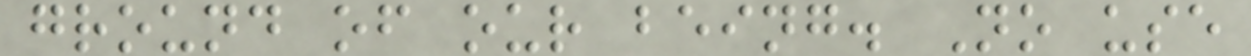ground of our being. No use
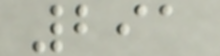291
